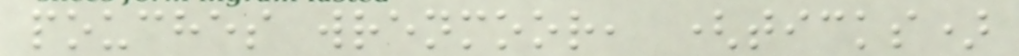pouches wrenmoor, (ticks)
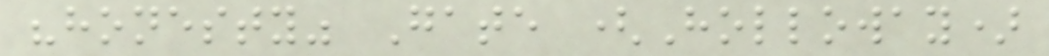"honesty" Gate (Holloway)
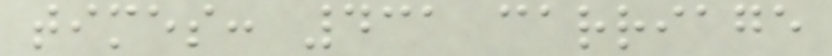times: 431 carriage
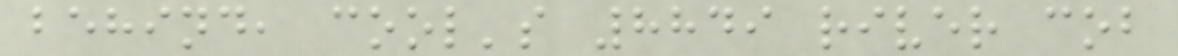behind, cool's 8849 river cob
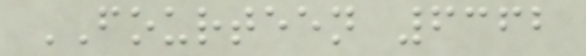FOURTEEN 6362
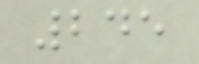245
